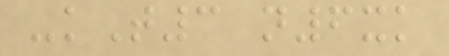-kT3 n6xk
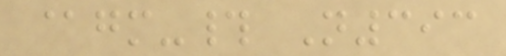@gm-# N393
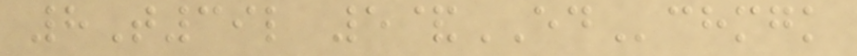8T39l 5&EDchmgk
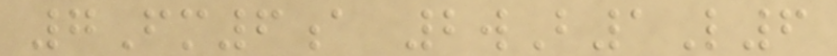7Fm6a 2wB1L6
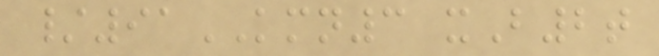/91KMN3 xB2t
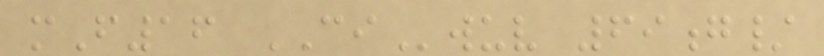mF16 CIwuv 69g/
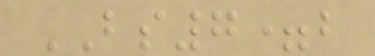BS7=b
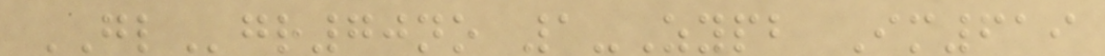GLgr70no 1-Zypb Im619
